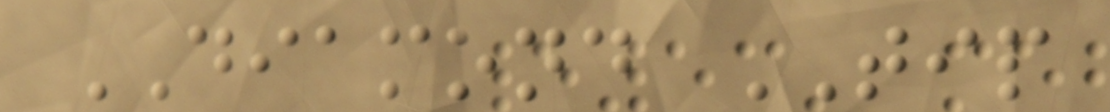DIAMOND TIP
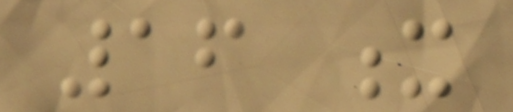16 x
